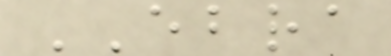EBRA
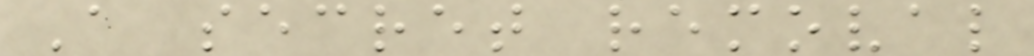A secret removal
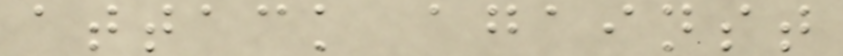attack against
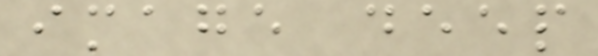image deep
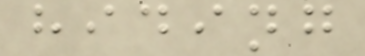hiding
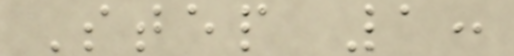Step 1:
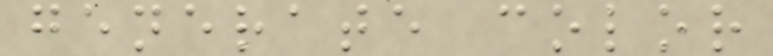generate color
